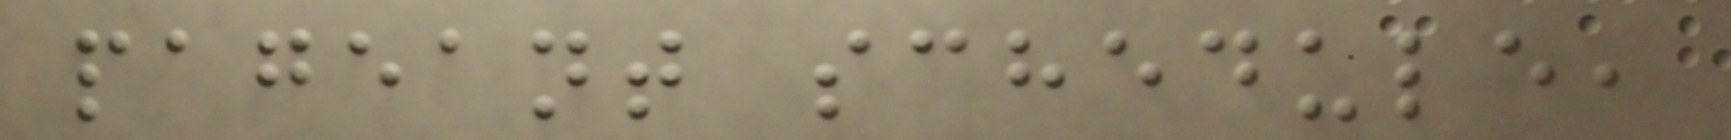pageant schedule,
